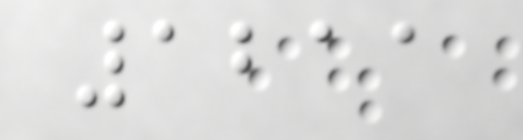1211
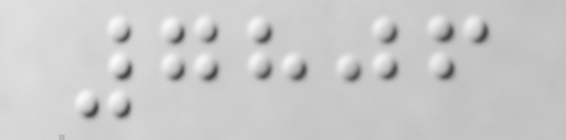7806
